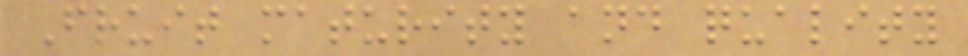Fruit maturity and quality
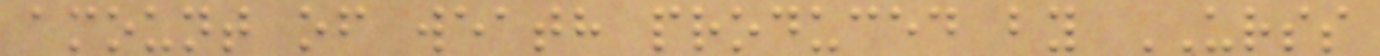amount of weath produced by URSS
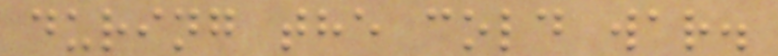during the cold war.
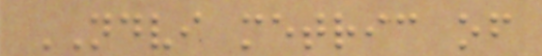NDVI metric of
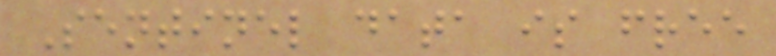Sentinel data is free
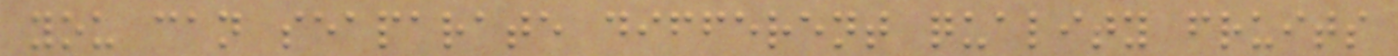you can seaparate different quality fruits
